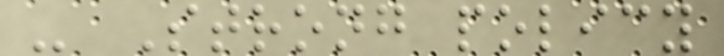- Strong policy
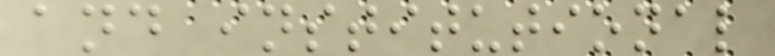and institutional
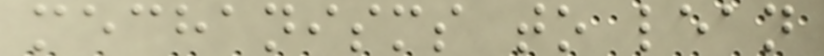mechanisms to lean
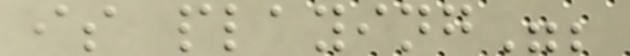is playing";
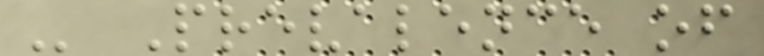- Prevalence of
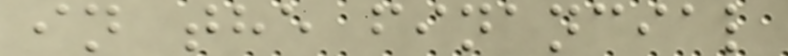in the financial
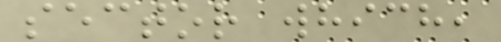sector which,
